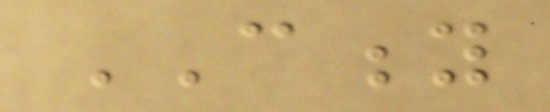CITY
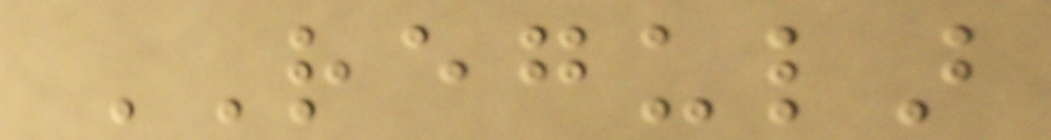REGULAR
